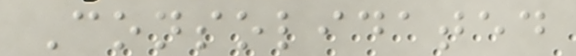Consolidated
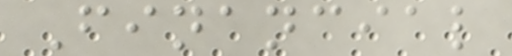Financial
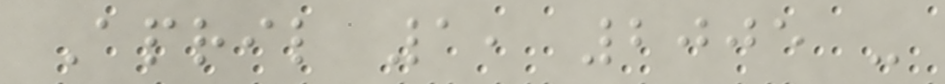April 1, 2005 -
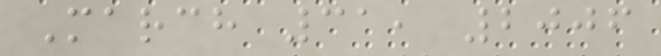March 31, 2006
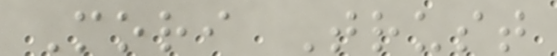Mori Trust
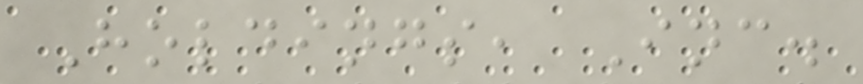Holdings, Inc.
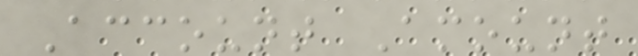Account Amount
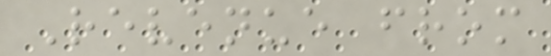Revenue from
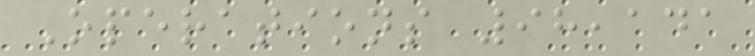Operations 98,141
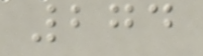274
